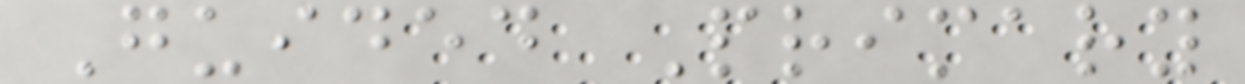Guided Primary
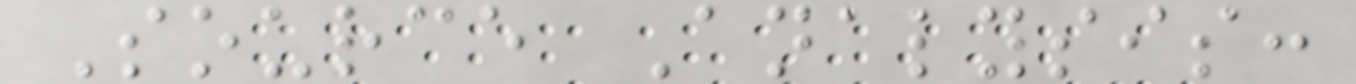Source Analysis:
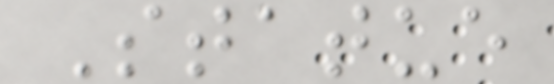Statue
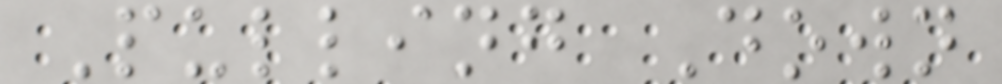Pulling Down
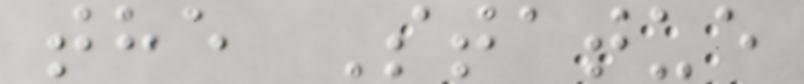the Statue
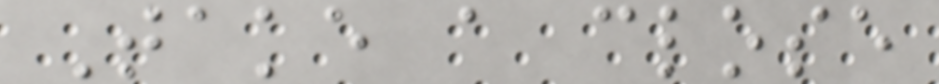Take a close
